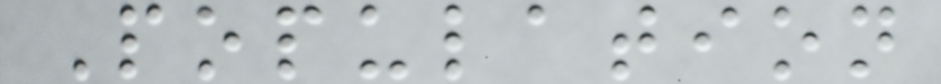Population
